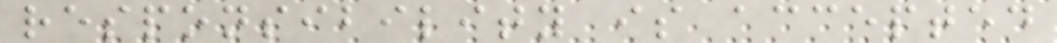responsibility is accepted
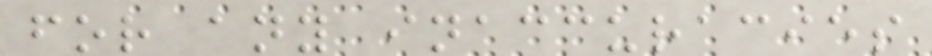for any inaccuracies
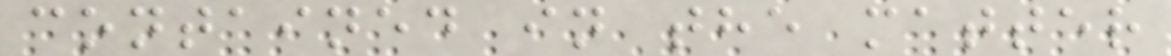contained in the matter
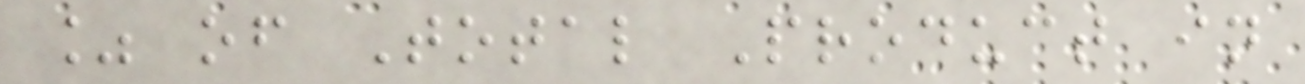% of Total Product in
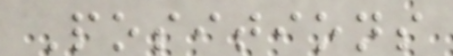Positions
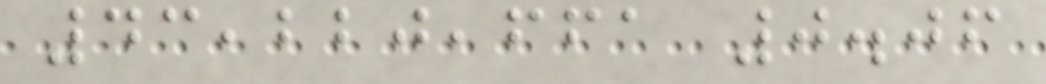43,220,661 0.06
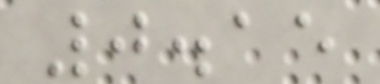0.15
